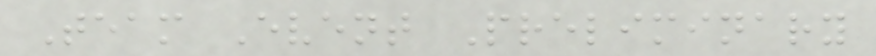Team Event Preliminary
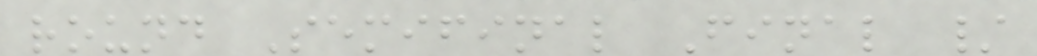round Semifinal Final /
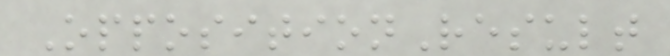OppositionResult
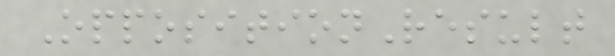OppositionResult
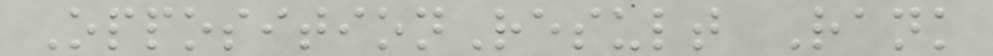OppositionResult Rank
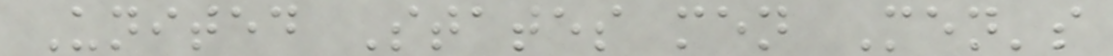United States men Men's
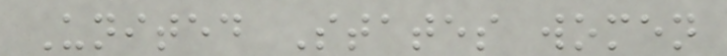United States women
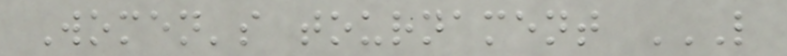Women's tournament L
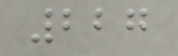227
